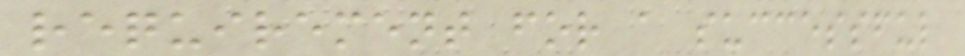requirement for a successful
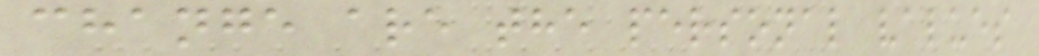change are the personal values
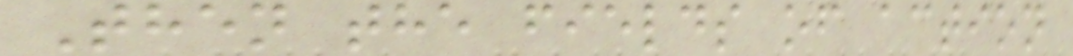Then the fields of action
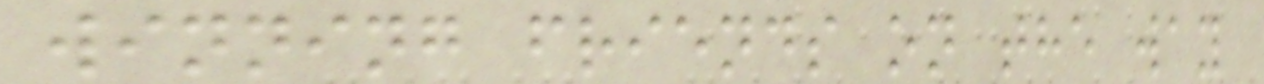winning friends on the way
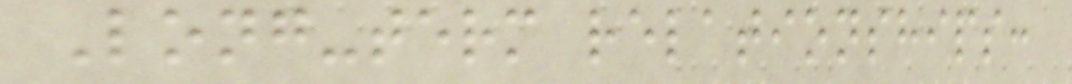Long-term relationships:
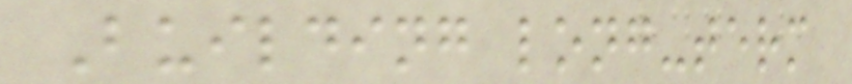Building long-term
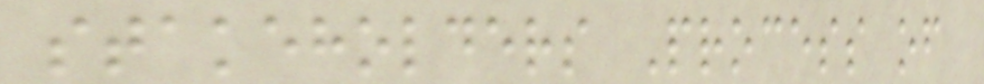stakeholders Process of
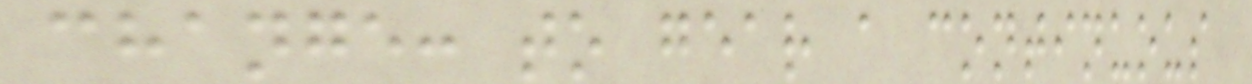change: to gear a continuous
